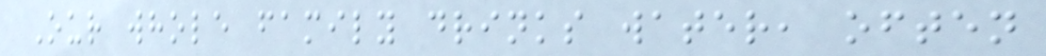Our whole family drinks water, often
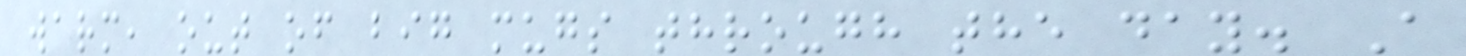warm, out of big mugs through the day. A
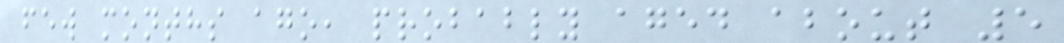few months ago, probably aged about 5
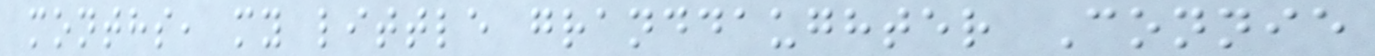months, my little granddaughter Connie
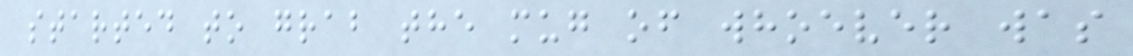started to grab the mug of whoever was
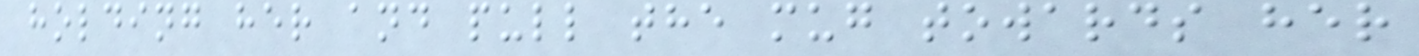holding her and pull the mug towards her
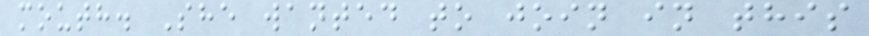mouth. She wanted to join in this
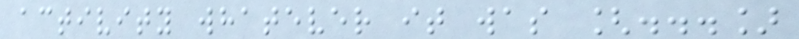activity whatever it was [...]
